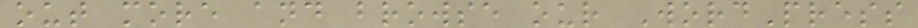out more and browse our WordPress
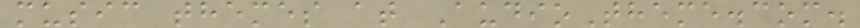music themes at AudioTheme.com.
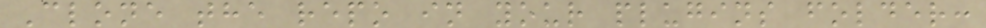Clone the repo in your plugins folder:
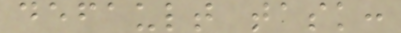default task:
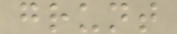grunt
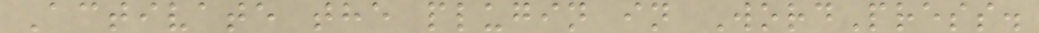Activate the plugin in WordPress.
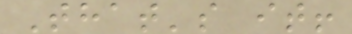That's it!
